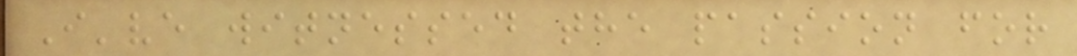I've witnessed the passion for
